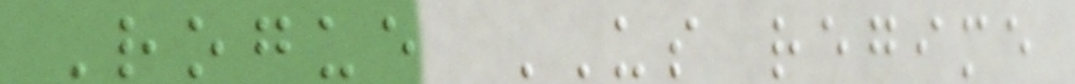Rogue US regime
